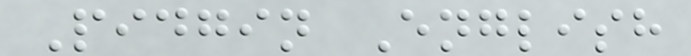Pidgin English
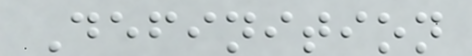Definition
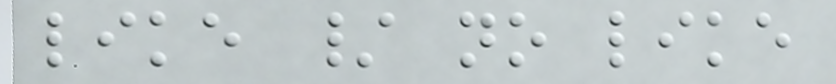like / no like
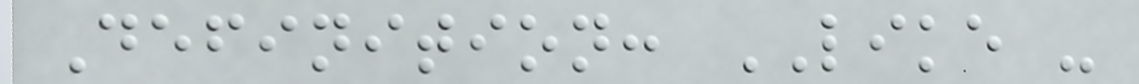Definition: LIKE -
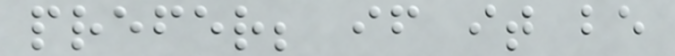prefer; if it be
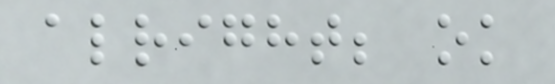alright; ok
